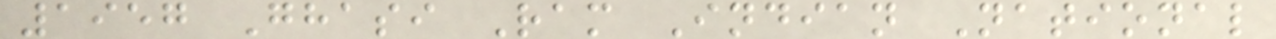1957 Ghasi Ram Indian National
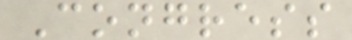Congress
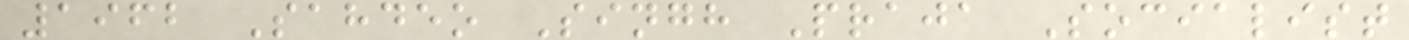1962 Sahdeo Singh Praja Socialist
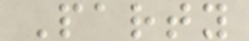Party
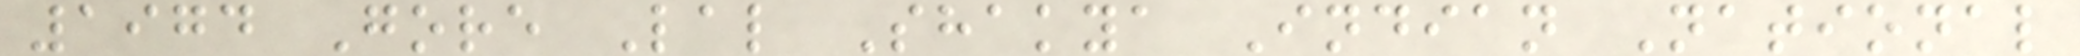1974 Gore Lal Shakya Indian National
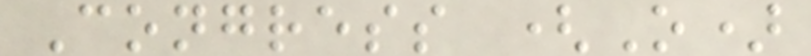Congress (O)
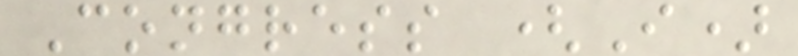Congress (I)
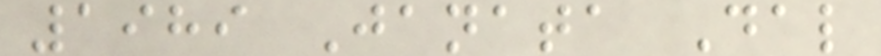1989 Janata Dal
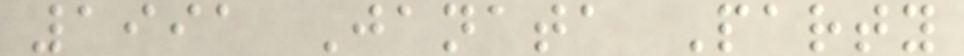1991 Janata Party
